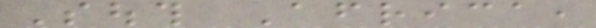South Africa,
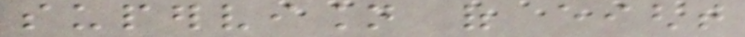supervision of eight
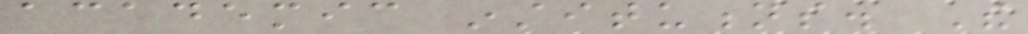academic institutions. The
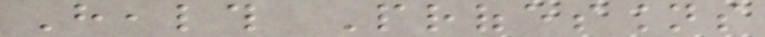Health Professions
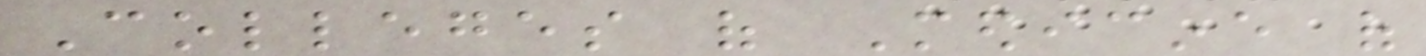Colleges of Medicine of
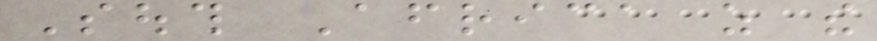South Africa as the
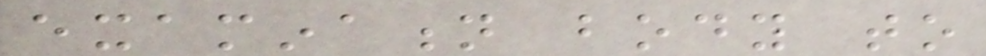examination body to
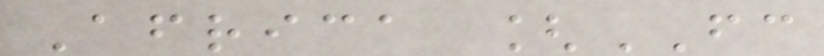Africa [FC
